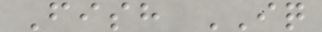Fish IQ
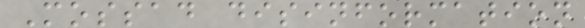Mossad disinformation
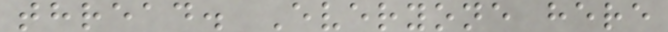thread. Everyone here
